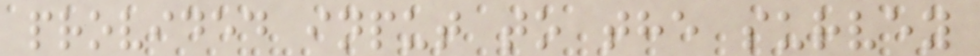provided input to the survey
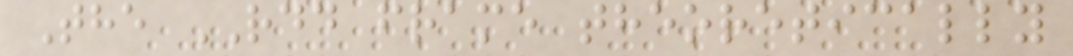The RDD frame theoretically
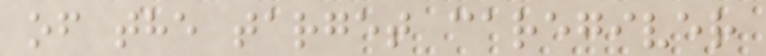of the target caregiver
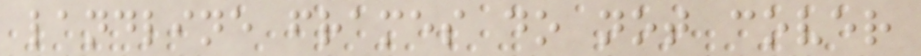landline frames do not cover
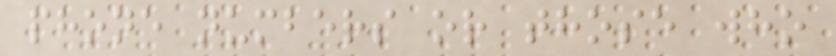phone numbers or those who
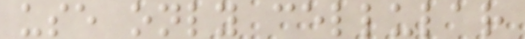use only cellular
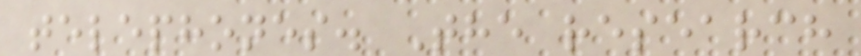telephones. The research
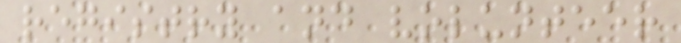registry and volunteer
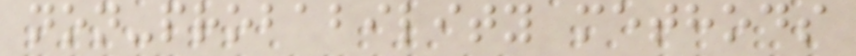non-probability methods
